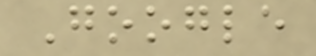Google
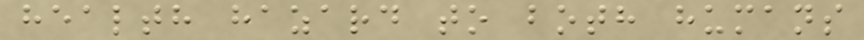health hazard to both humans
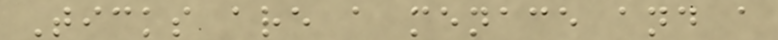Ticks are a menace and a
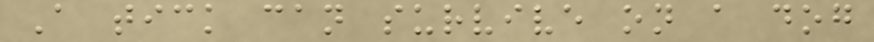A tick can survive on a dog
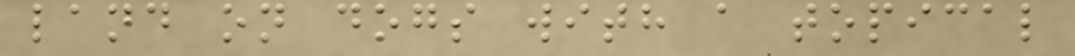land on dogs with a topical
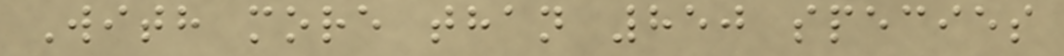With more than 850 species
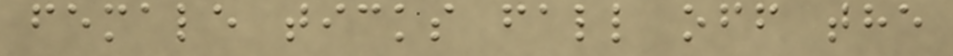female ticks fall off the
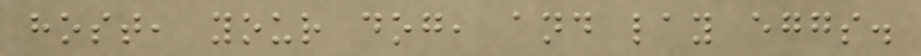host, your dog, and lay eggs.
